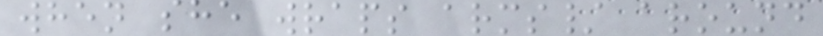when she wraps arms/ around
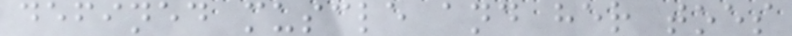defined muscle and her toes
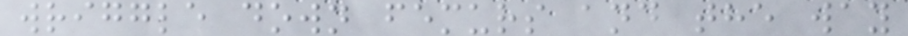wriggle down femurs and the way
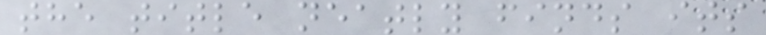the title neatly finds its
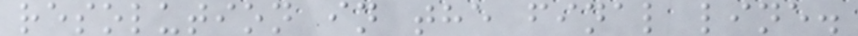resolution in the final line.
